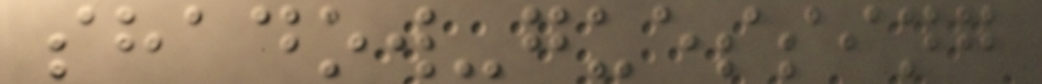shadow-guessing
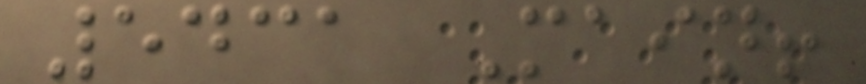5431 Main!
